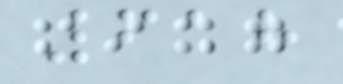618
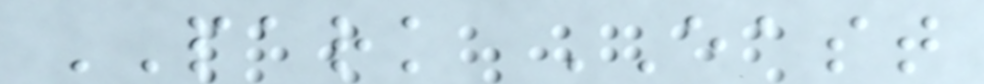PARK EAST
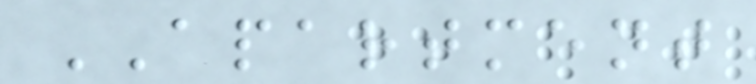APARTMENT
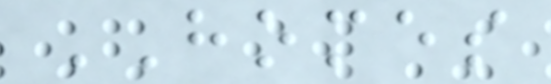HOMES
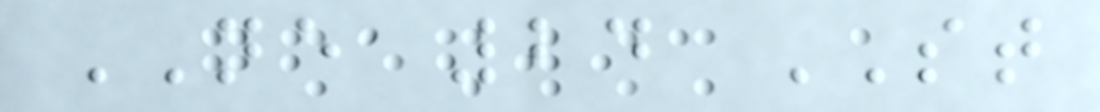NE 24 ST
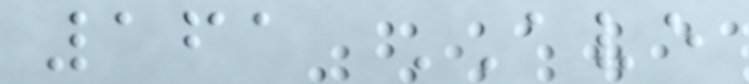161 AVE
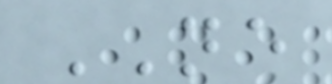NE
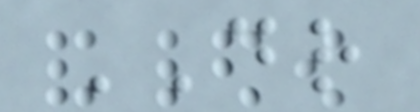DR
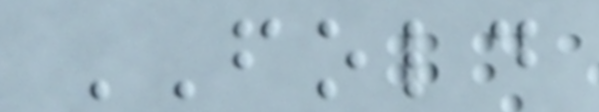FOLD
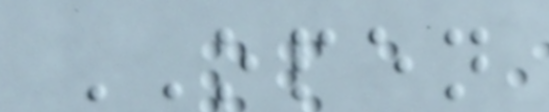OPEN
